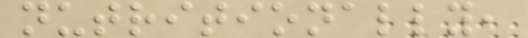nutritionally,
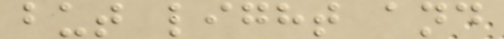but light and
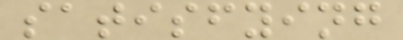satisfying
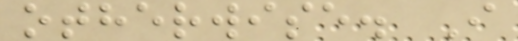otherwise. I
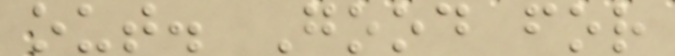out. Good for
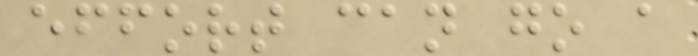effort can go a
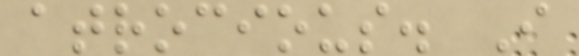atrocious. I
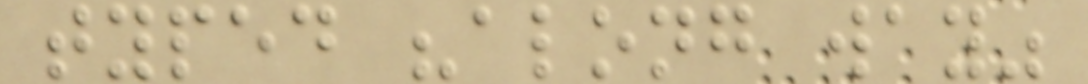typed "along way"
